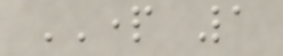PART 1
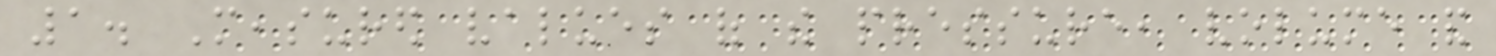1. Measured values of the pressure, volume and
